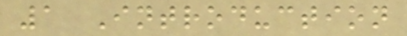1 Introduction
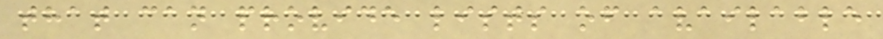that can provide lists of available
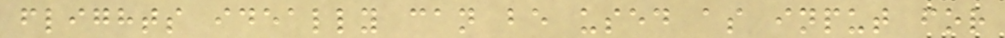flights ideally can be used as input for
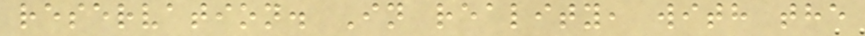reservation. In reality, with the
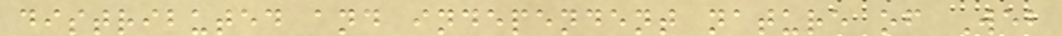distributed and independent nature of Web
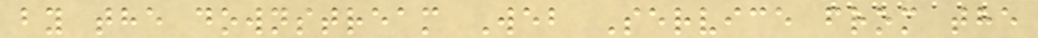by the downstream Web Service from the
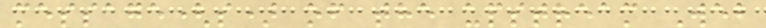message(s) of the upstream Web
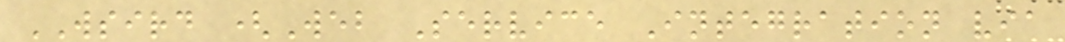WSIRD (Web Service Integration via
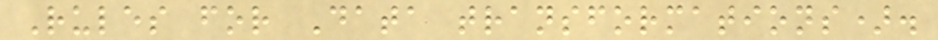Rules for Data transformations).
